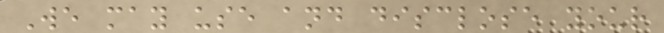We may use and disclose your
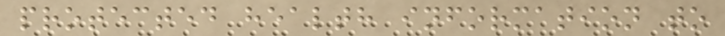protected health information to
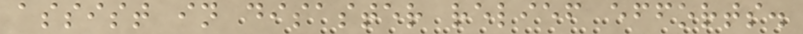assist in disaster relief efforts.
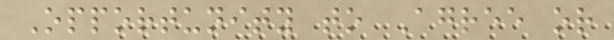Opportunity to Agree or
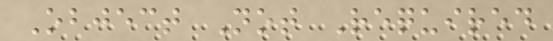Object Not Required
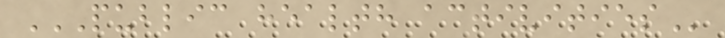PUBLIC HEALTH ACTIVITIES
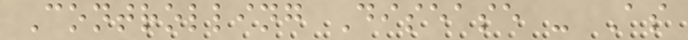Controlling Disease - As
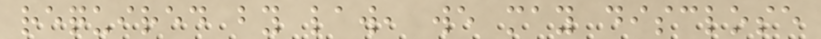required by law, we may disclose
